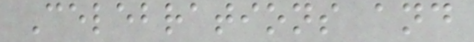Celebrations and
